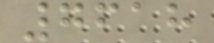7618
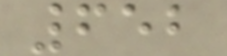652
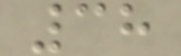38
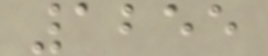1255
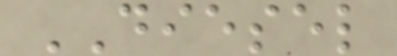DIESEL
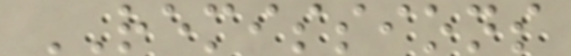REMISSIONS
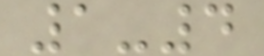1-4
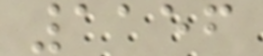1156
